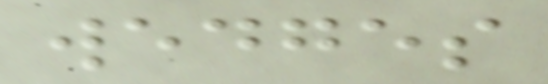wedges
